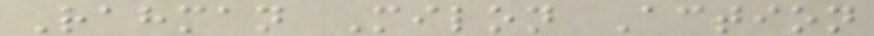Rahman Milon Action
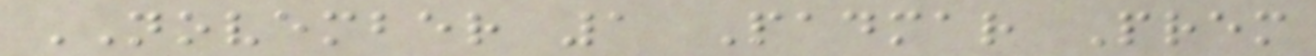NOVEMBER 1 Padmar Prem
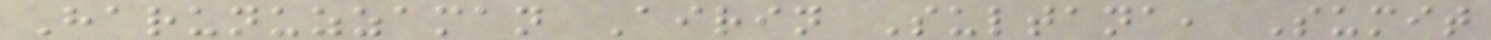Harunuzzaman Airin Sultana, Sumit
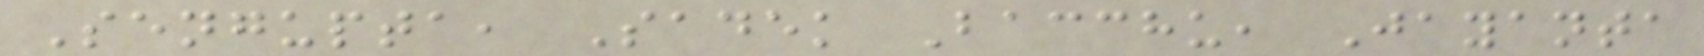Sengupta, Sadek Bacchu, Jayanta
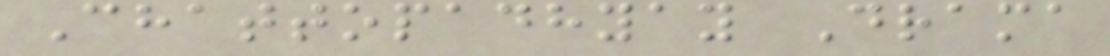Chattopadhyay Drama
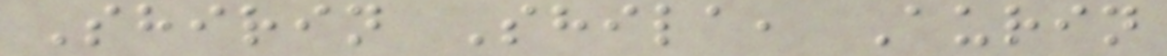Shirin Shila, Aurin
